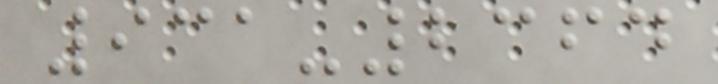931-2364
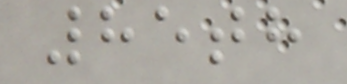85th
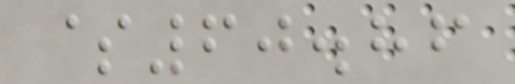$60.86
